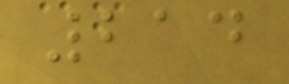214
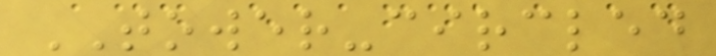TOWER-circled
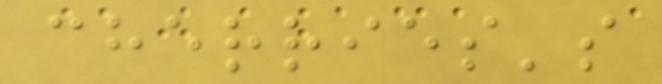cherries's
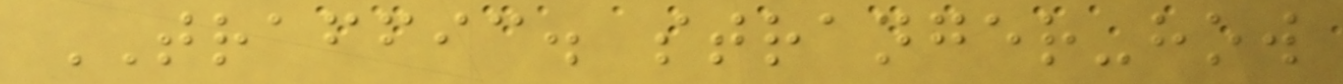TRAFFIC. stranger-how
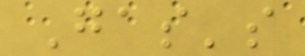Gas's
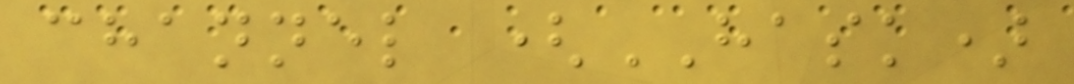channel (HASK)
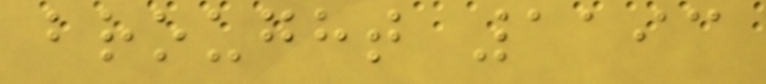brought 1193
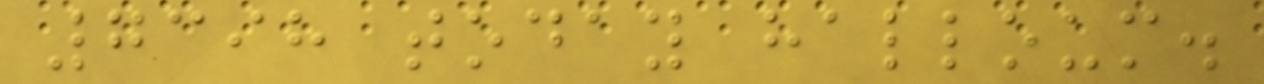7398 today halloum.
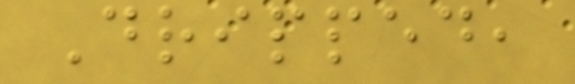Dripped,
